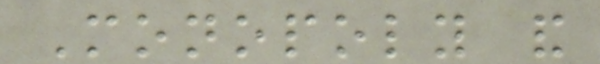Monopoly and
